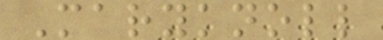Maryknoll
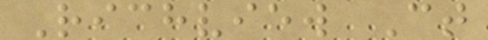Richview Ct
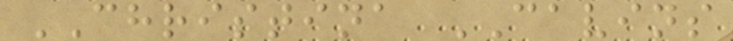CHRISTINA CAVINS
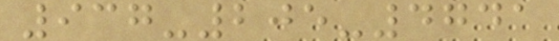937-205-4741
